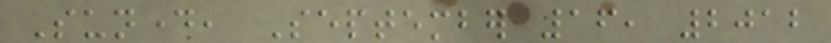Sunday, September 16, 2012
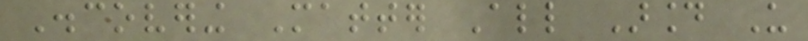Discovering Matter All Around Us
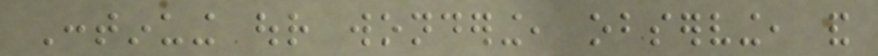Continuing our wondering, observing, and
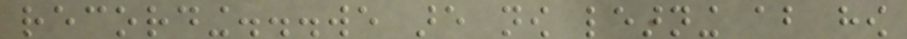recording...we are now learning about how
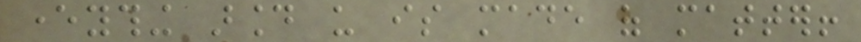everything around us is made of matter!
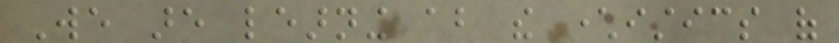We are learning about the characteristics of
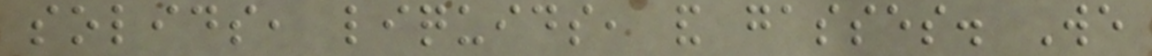solids, liquids, and gasses. We
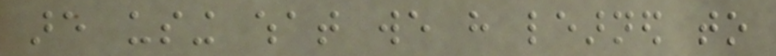are using what we have learned to
